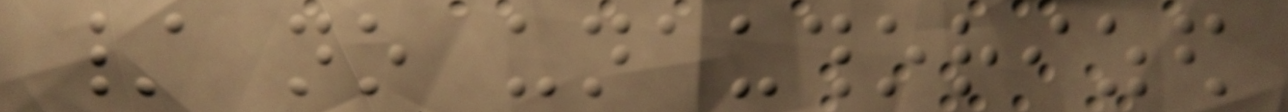/ no unauthorized
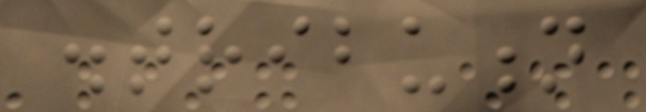distribution
